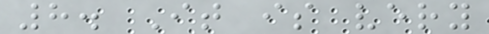8. It is very
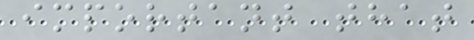important that
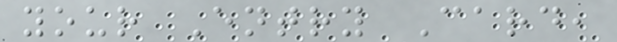your Entry Card,
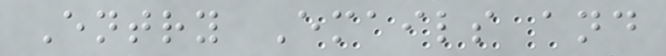Entry Emails and
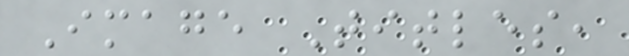Image Titles,
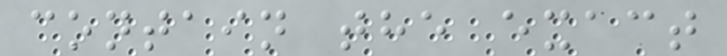contain the exact
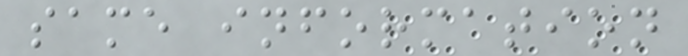same information
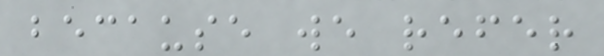because we refer
